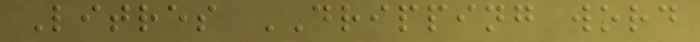Litres DRIPPING word
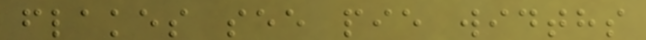flakes see pie widths
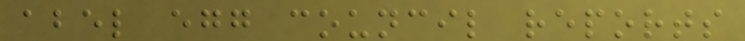abel egg council reports
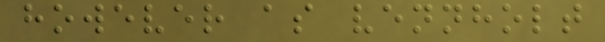however as vennholt
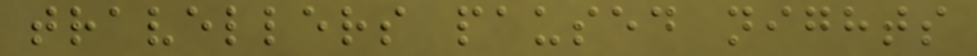travellers paused nights
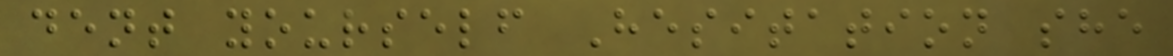dent yourself Hesitation she
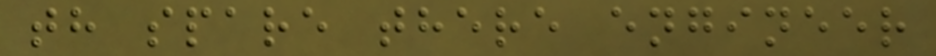th spare there engineer
